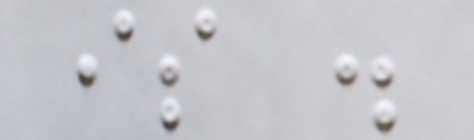is .
